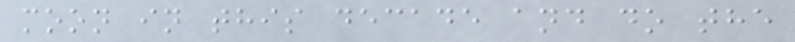moon in this decade and do the
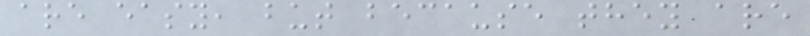are easy, but because they are
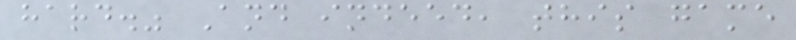hard." And indeed, this game
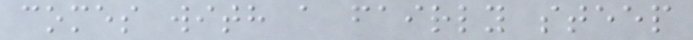comes with a fairly steep
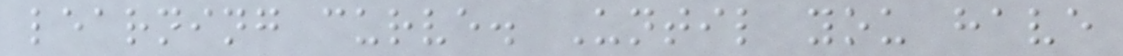learning curve. Until you have
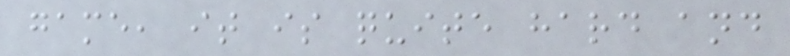game, it is quite hard and
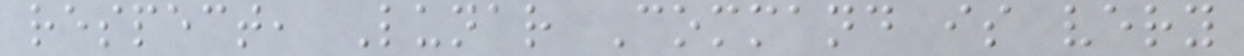respect, Lunar Command is very
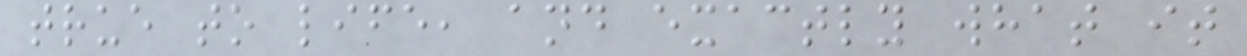true to life, and exactly what it
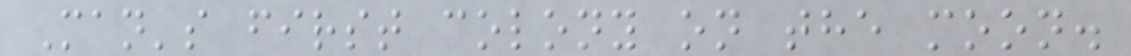Man's first colony on the moon.
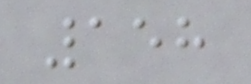158
